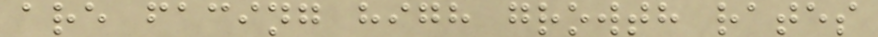are facing high growth rates
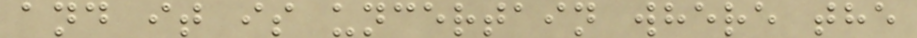and it is uncertain where the
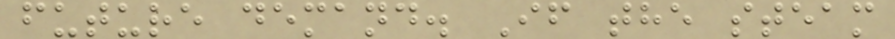future demand. If the steam
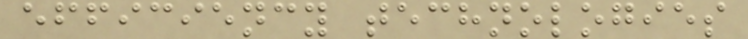efficiency technologies
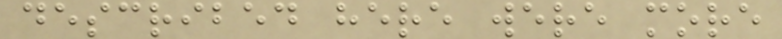described here were more
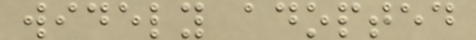widely adopted
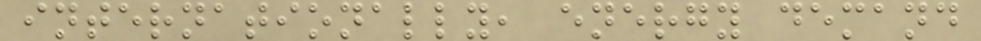internationally, energy demand
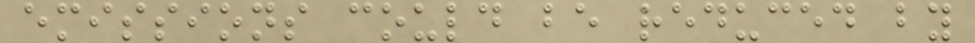emissions could be reduced by
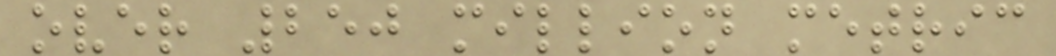over 250 million metric
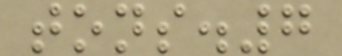tons.7
